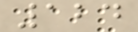124
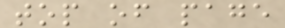top of page
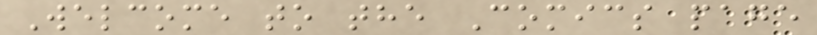Welcome to the Comics page
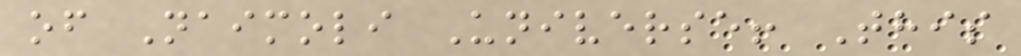of Naimoli Universe! This
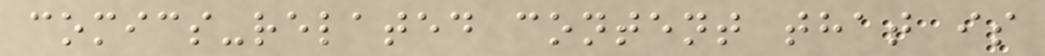comics-related content that is
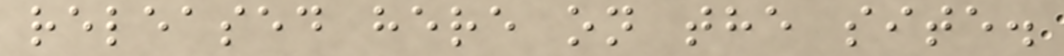released here on the site.
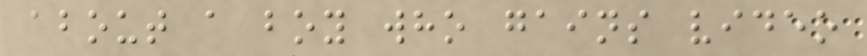about a boy who gains video
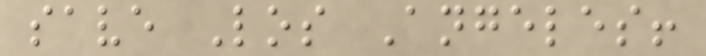save Los Angeles!
